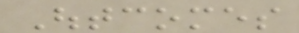Outcomes
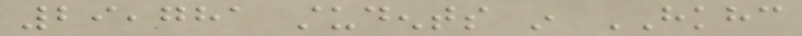29,781 students in HKHC
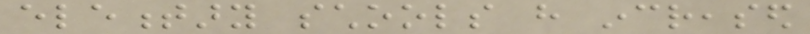elementary schools have increased
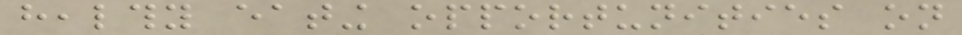healthy eating opportunities on
